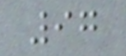97
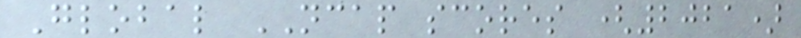Global NCAP scores (2021)
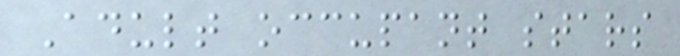Adult occupant stars
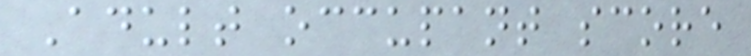Adult occupant score
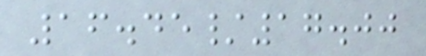16.45/17.00
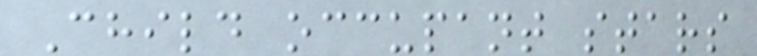Child occupant stars
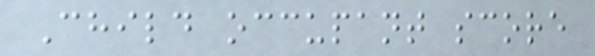Child occupant score
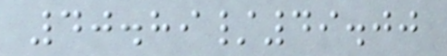40.89/49.00
